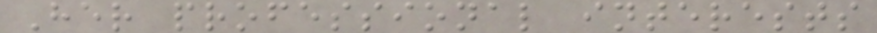Her professional interests
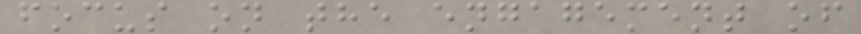focus on the engagement of
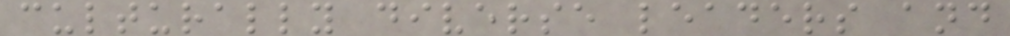culturally diverse leaders and
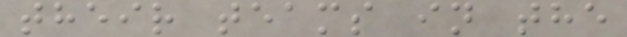their teams in the
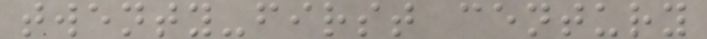twenty-first century
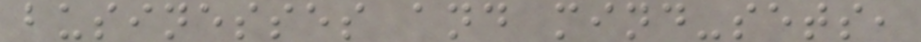businesses and mind-sets,
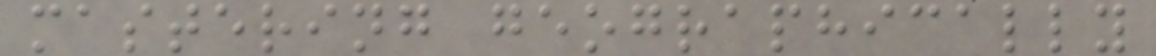mastering geographically
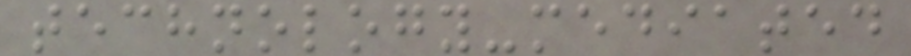technology-mediated
